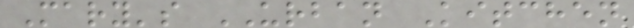Mary's URBAN Kitchen
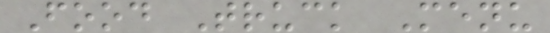Food Truck Menu
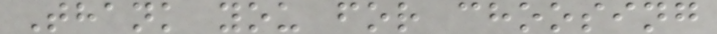Thank you for choosing
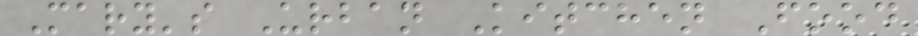Mary's Urban Kitchen Food
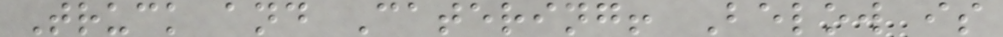Truck and Catering! Below is
